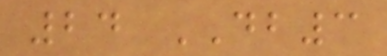24 DB3
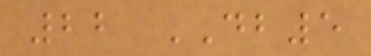22 DB5
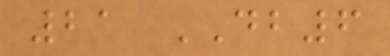21 DB6
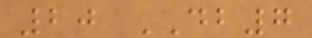20 DB7
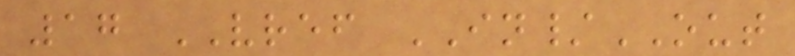17 VREF IN/OUT
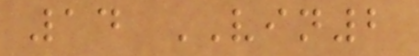14 VIN2
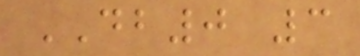DB0 3
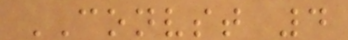CONVST 4
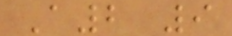A2 9
